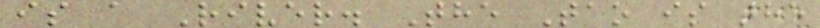is a River. The Tao is the
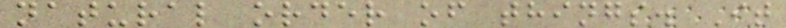natural order of things. It
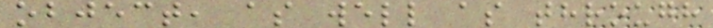object, as well as through
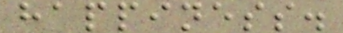happiness.
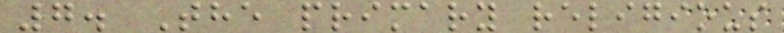7. The primary religious
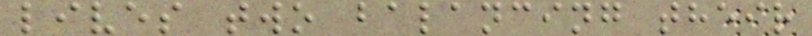lives two balancing their
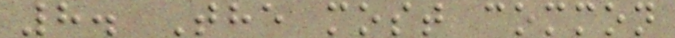8. The most common
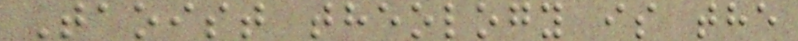Taoist theology is the
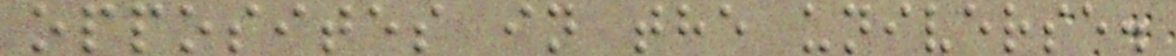opposites in the universe.
